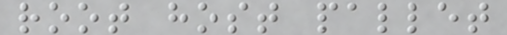root host pallet
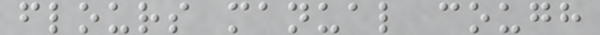flours manual cough
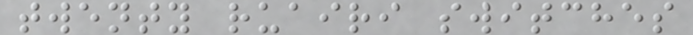twenty ruairi switches
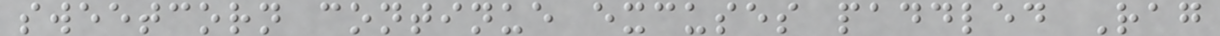sweetcorn continue excuses paddled Rag
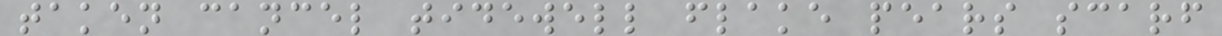taken cancel tidewell flake pears scarf
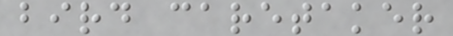bird caretaker
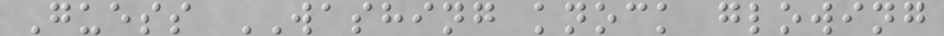Guess WASHING knock glowing
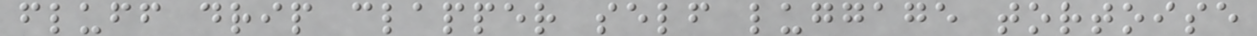fluff drip clapper self luggage tortoise
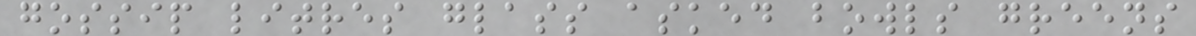gossip litres glass asked bowls greens
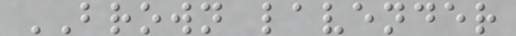BROWN lavender
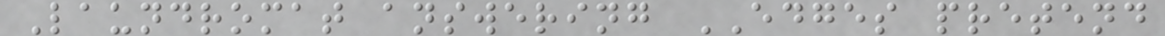Laundromat answering EDGES pretend
